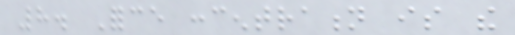8. Force concentration is the
